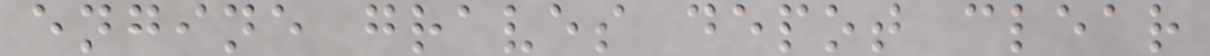engine graves depot clear
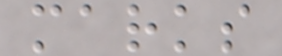marks
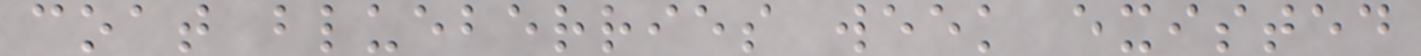coat blueberries week existed
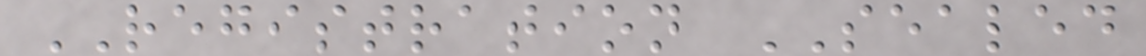REGISTRATION SEALED
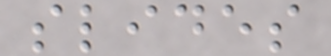slides
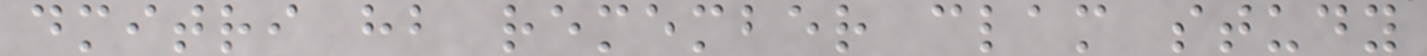dmitri hb remember clam study
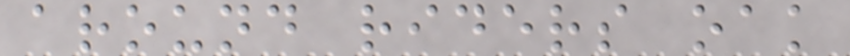around riders oak
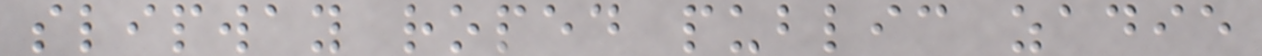slipway roped public zadie
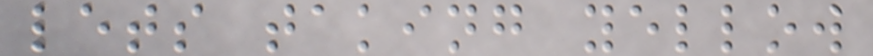lets taking yellow
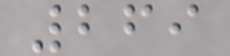269
